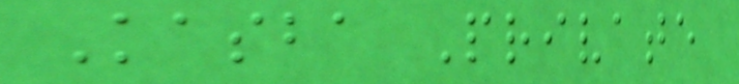Kasba Private
